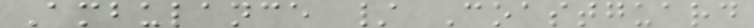Ambulance / Coastguard
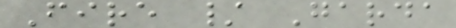Fire / Garda
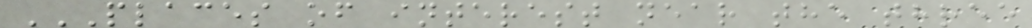PLACES OF INTEREST NEAR THE THREE
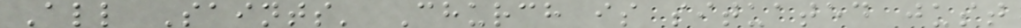All Saints' Church is situated just
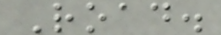Road.
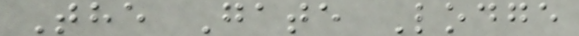The Gate Lodge
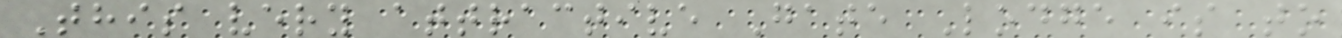This very attractive Gate Lodge is to
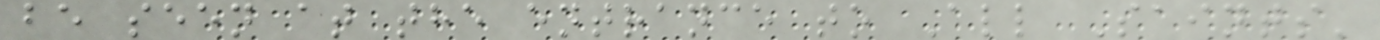be seen at the entrance to All Saints'
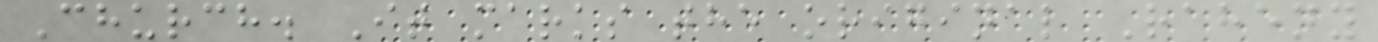Church. It marks the original Raheny
